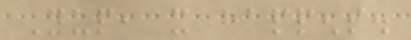Yup, it happens.
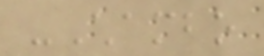-Chambo
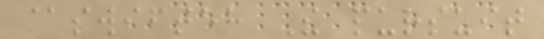@swifteh The pursuit
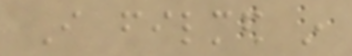I filmed in
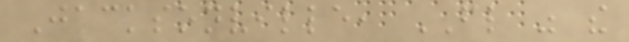Jacksonville, FL was the
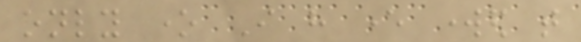only one I have ever worked that
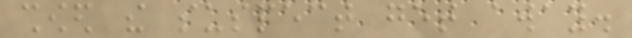showed the suspect get away.
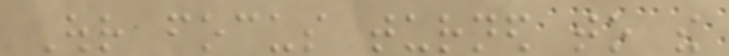Our focus turned to the
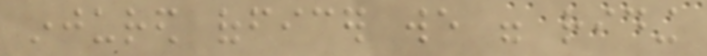injured officer we were riding
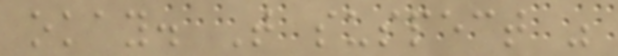okay. That suspect was
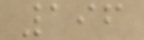196
